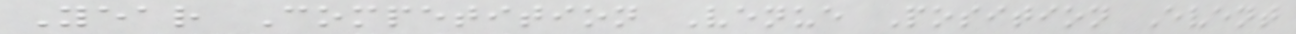Year Competition Venue Position Event
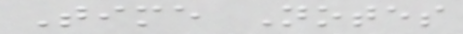Time Notes
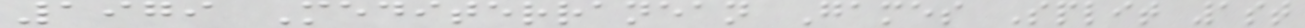1979 Mediterranean Games Split 1st
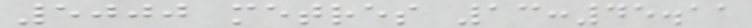5000 metres 13:45.11
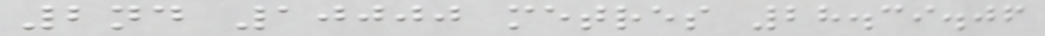2nd 10000 metres 28.39.06
